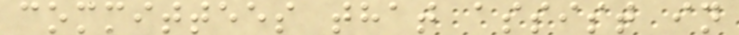committees that assist in
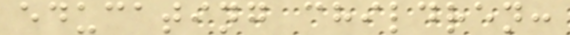educating children:
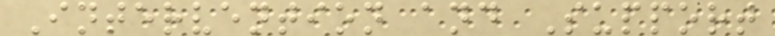Intervention and Support
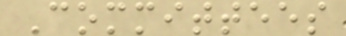Committees
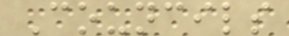Councils
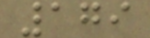179
